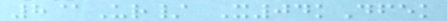8@Ur/ X04kDfek
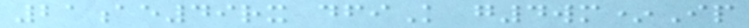21ae49rx dfiK g4wm*Ip
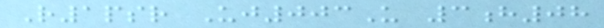R1psr Uj003U 3h08
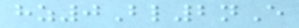hz0Bl2nE
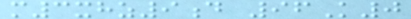m3xhz9d 96K0
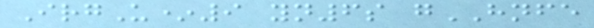IrgU*9 yn6s gHNFE
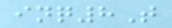inq8T
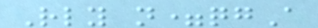Rly n=qgA
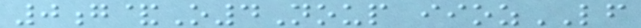0g&O4Noup iiozLF
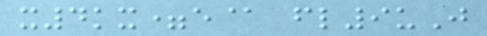x4kx=e@ fl9uJ
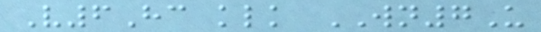V6Hc klk WN7U
